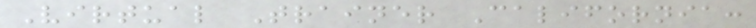Virtual Trainer California:
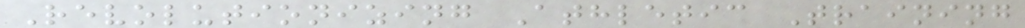Revolutionizing Athletic Training
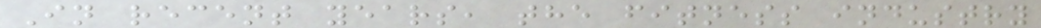In recent years, the fitness industry
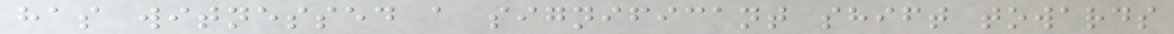has witnessed a significant shift towards
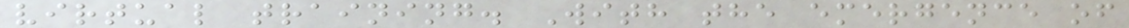virtual training. With the emergence of
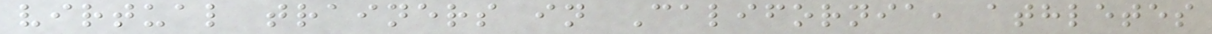virtual trainers in California, athletes
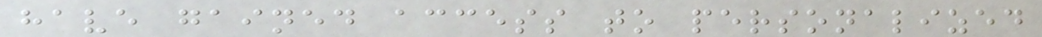have gained access to personalized
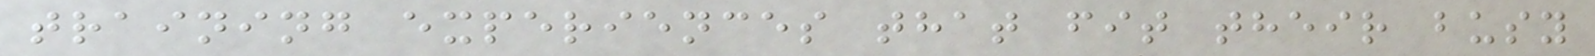training experiences that fit their busy
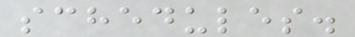schedules.
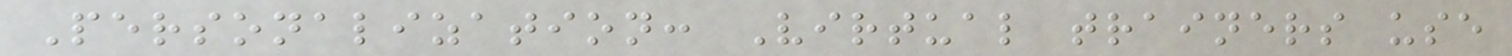Personalization: Virtual trainers use
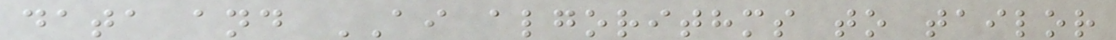data and AI algorithms to tailor
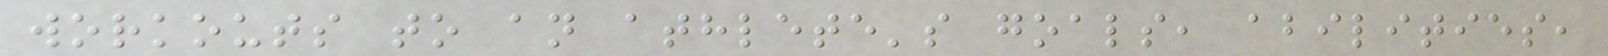workouts to an athlete's goals, abilities,
